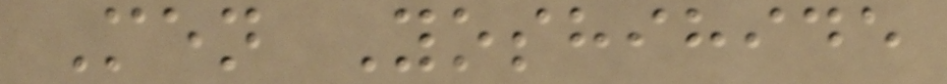Men Yoshihide
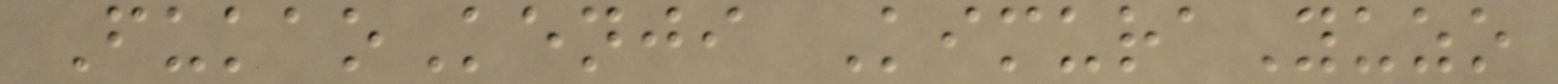FukaoKenji KimuraYuzo
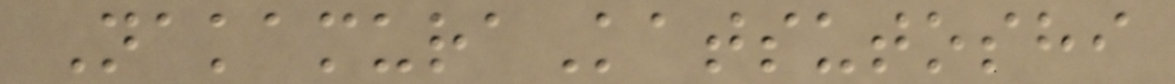NakamuraKatsutoshi
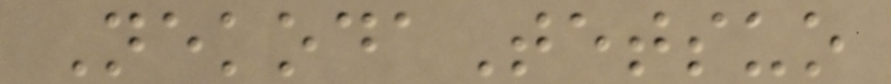NekodaTetsuo
